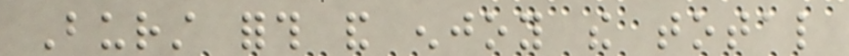Burst forth and enjoy the total
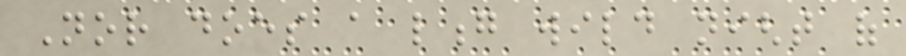Nor does a long wild night of
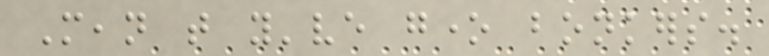Mean that you've gone bonkers.
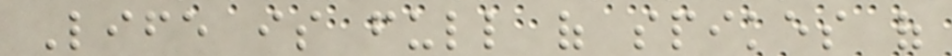Life is full of spikes of
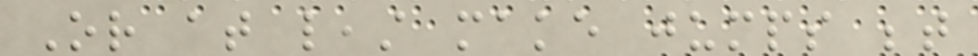Or at least make jumps between
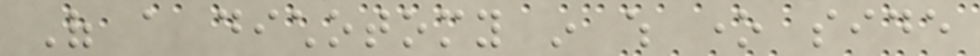Of a dichotomy in which one side
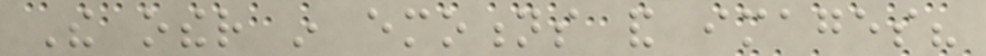The other in emotions and images?
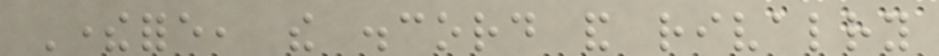Therefore, the discord and rivalry
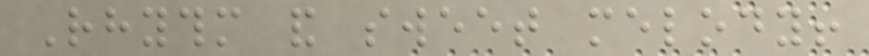Rhythm and sweet melody!
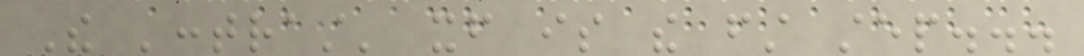The 'contrast' itself is the first step...
